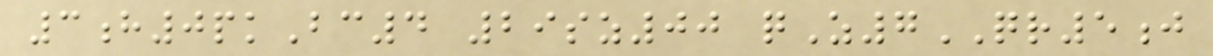3h0pkBc4 29sz00 qZ7QR5j
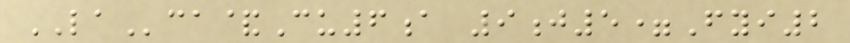LAca&Cu6a 9j5=Fyi2
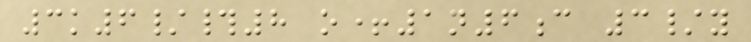3k6/#8 o+1n6c 3/y
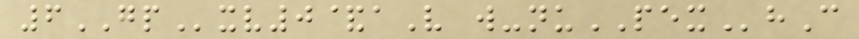6GPxv0&aV w-nuPEXhC
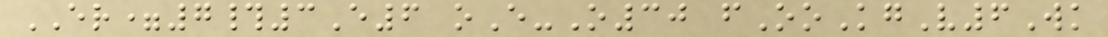ER=7#3E6 oE-O30 fOoKgV6Wk
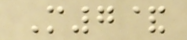M7&
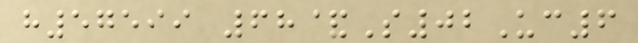h57599 68&S02Uc6
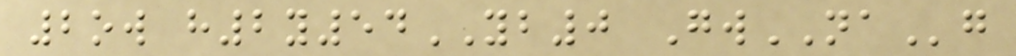2ow h2y54YB0 GwNAg
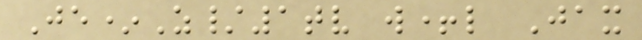Je*Z/1tv w+l Jax
